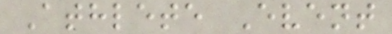Athlete Event
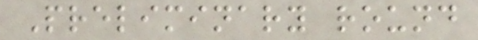Preliminary round
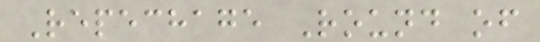Repechage Round of
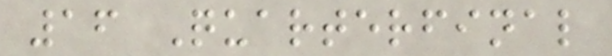16 Quarterfinal
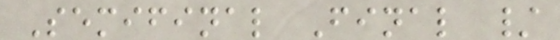Semifinal Final /
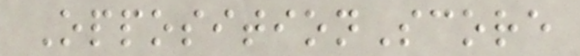OppositionScore
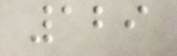129
